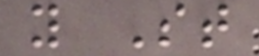y St
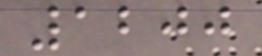1200
